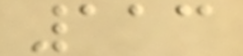113
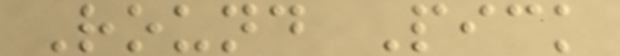Round Pick
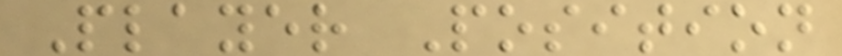Player Position
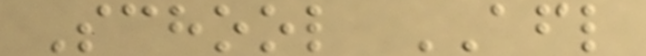School AFL
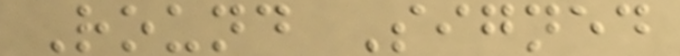Round Signed
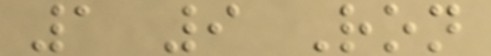1 9 Ron
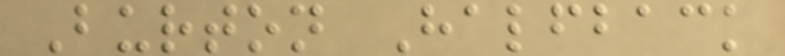Burton Halfback
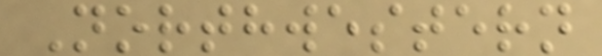Northwestern
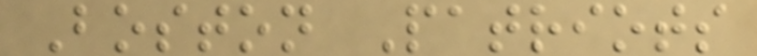Boston Patriots
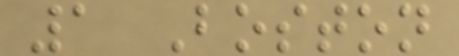1 Boston
